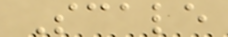Scale
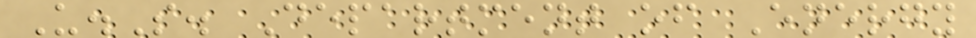U.S. Department of Energy
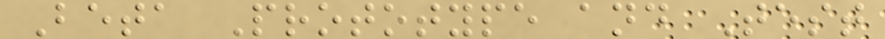Beta Prototype and Test
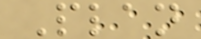Plan
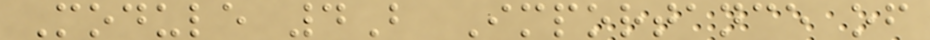Module 4B Importance of
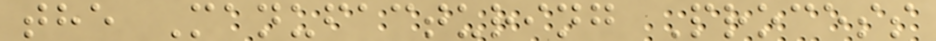the Manufacturing Process
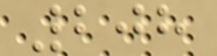208
